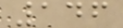146
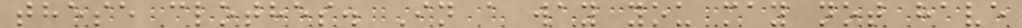these clothes. In a way you may not have
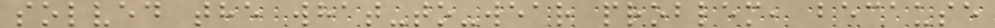solved the what-to-wear problem, because
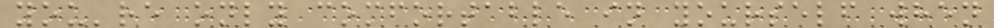you're only comfortable in yourself when
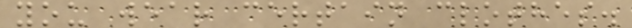you wear certain clothes.
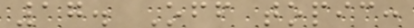17. Off topic:
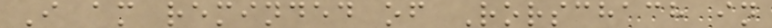I am reminded of Rorschach in
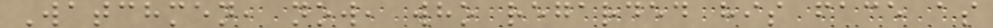Watchmen, now, who regarded his face as
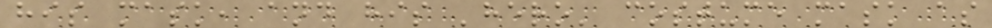his mask, and his 'hero' costume mask as
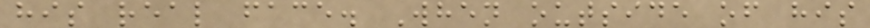his real face. When outside of his
